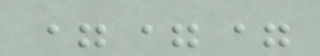===
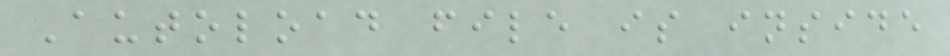Autoload file is inside
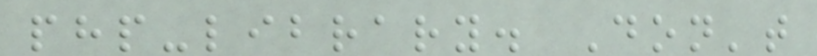php-library. Don't
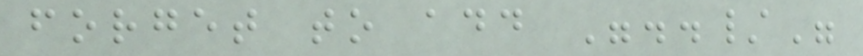forget to add "../"
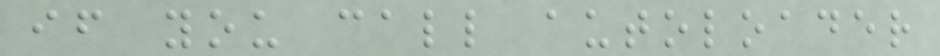if you call autoloader
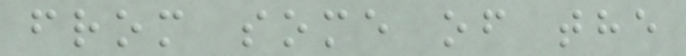from some of the
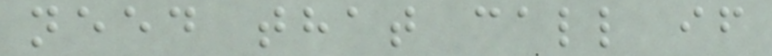need that call if
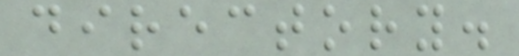directory.
